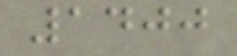1400
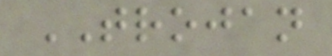TROJAN
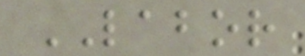LABOR
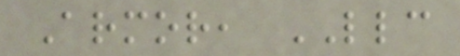Armor, LLC
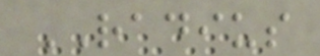RADIUS
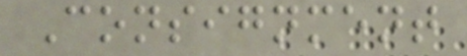Consignment
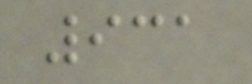931
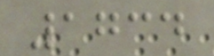1734
